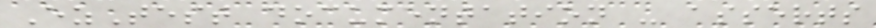EzTest documentation - asserts
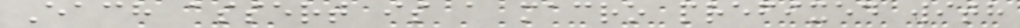Each assert is a macro prefixed with
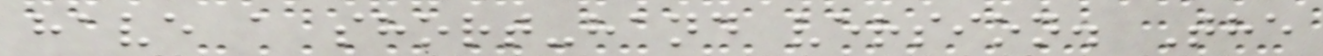have a short-hand version. The
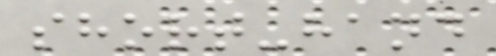short-hand
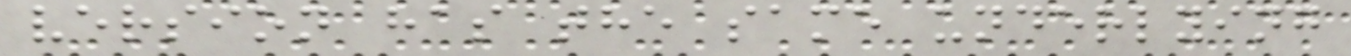version has the same underlying
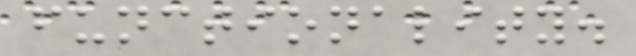functionality.
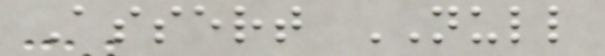Assert NULL
